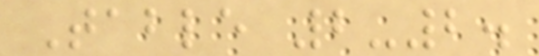Table 2-2.
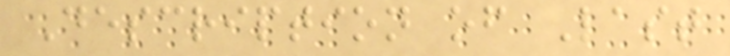Description of Last
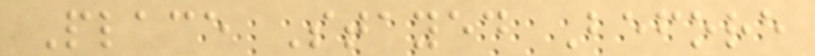Place Stayed Before
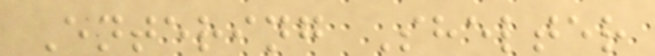Entering Shelter
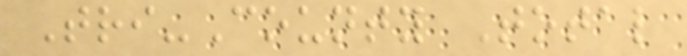Tri-County Total
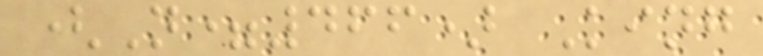(N=466) King
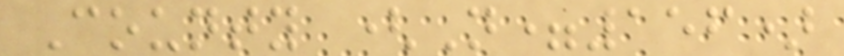County (N=156)
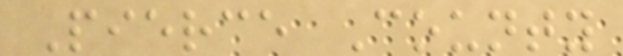Pierce County
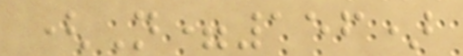(N=156)
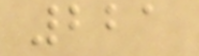221
